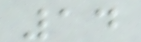14
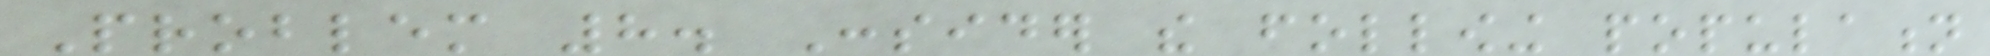Problem 8. Consider the following population
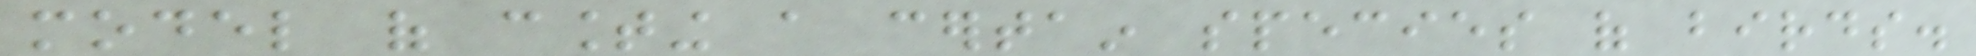model of counting a certain species of birds.
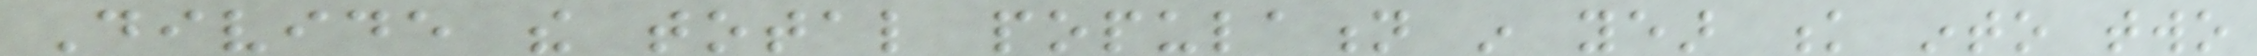Divide the total population in year k into two
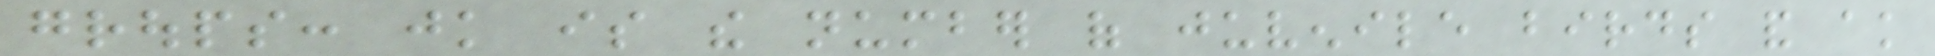groups: jk is the number of juvenile birds and ak
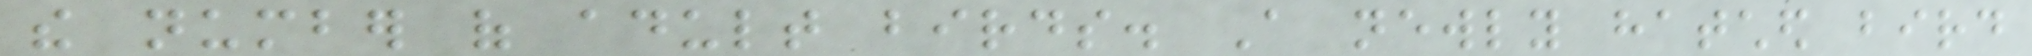the number of adult birds. A newly hatched bird
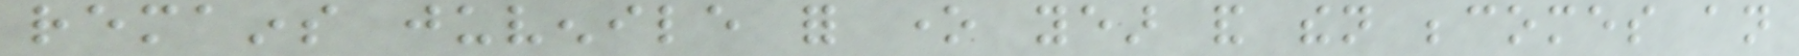remains juvenile for one year and then becomes an
